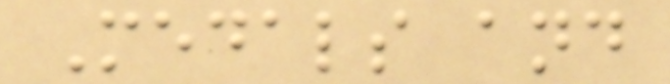Medals and
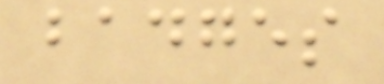badges
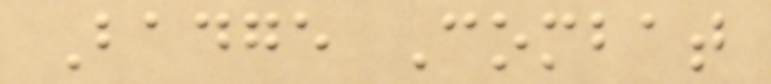Badge Combat
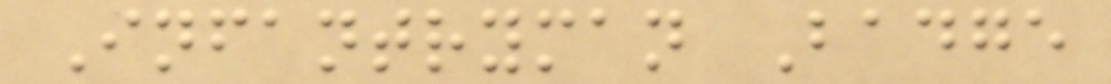Infantryman Badge
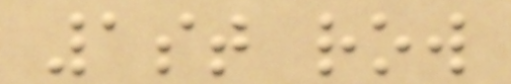1st row
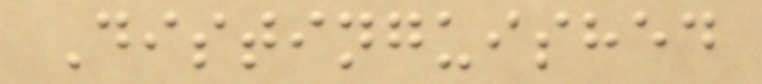Distinguished
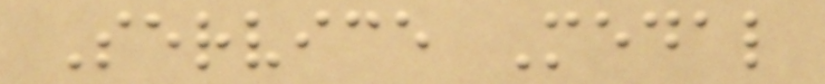Service Medal
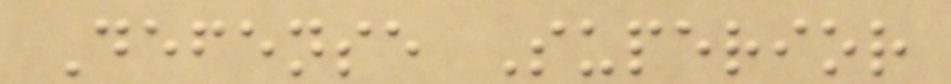Defense Superior
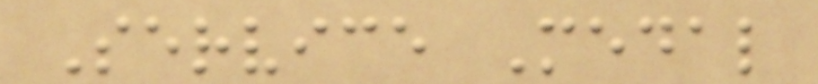Service Medal
